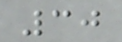30
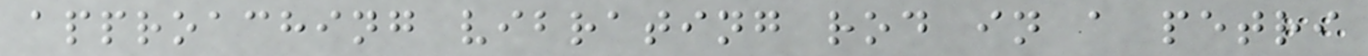approaching vibrating rod in a petri
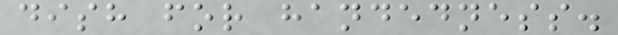dish for handedness.
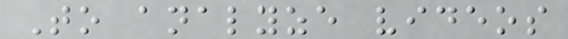To analyze videos
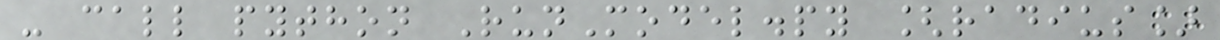- call python RunModel.py [radius]
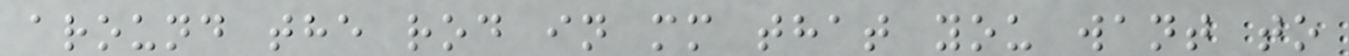around the rod in mm that you want to
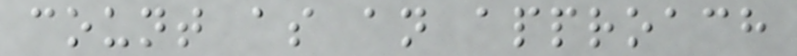count as an approach
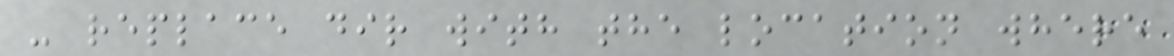- replace dir with the location where
